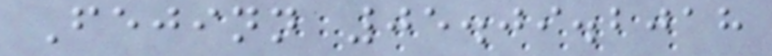Fejinn 05.09.2018
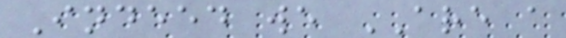Indeed we ARE a
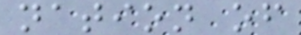nation of
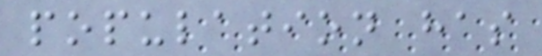population has
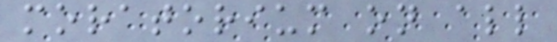moratorium on all
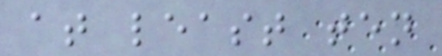at least ten
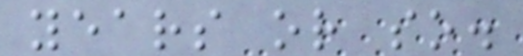years or so.
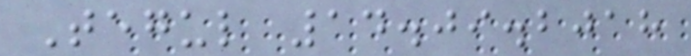Tegul 14.09.2018
